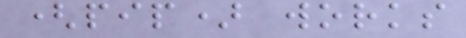(pip) works
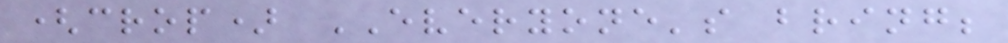(crop) EVERYONE's bring;
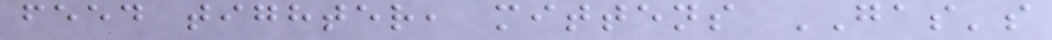feed tighter, mittens GAS's
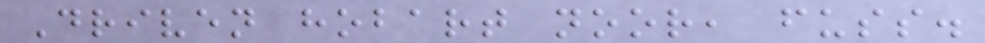Driven hobart noor, fuss.
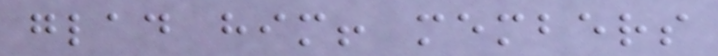glad him! members
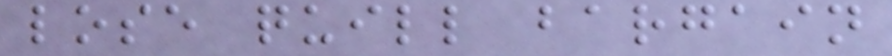lose quill bargain
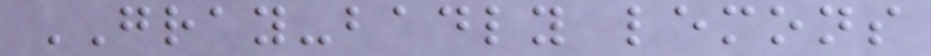GRAY-badly lemons
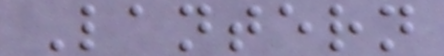Lantern
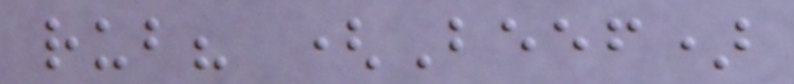rub? (Beef)
